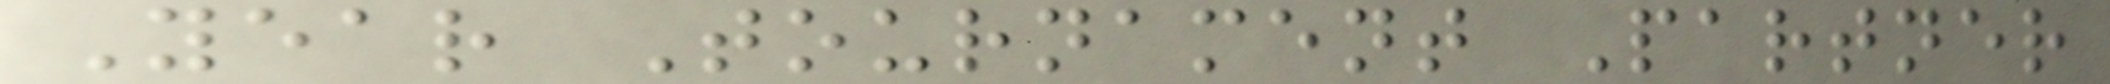Year Tournament Partner
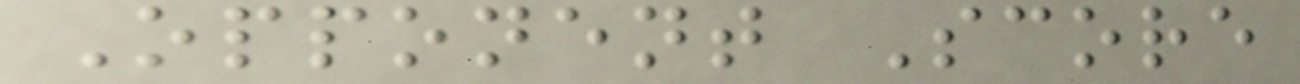Opponent Score
